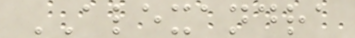ALEXANDRA
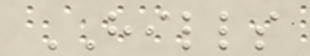HILLS
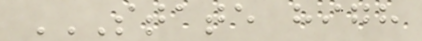STATE HIGH
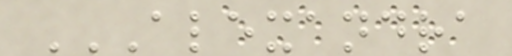ALEXANDRA
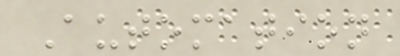Automation
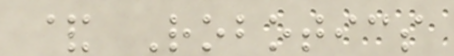& Robotics
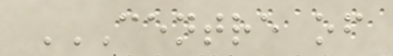CENTRE OF
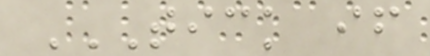TICK IF
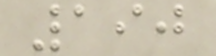190
